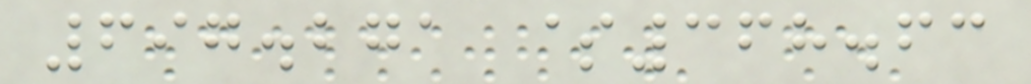697.271 $368.63
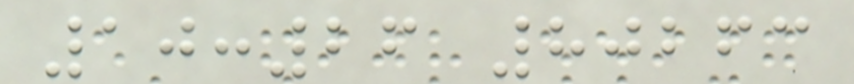10:26 80263
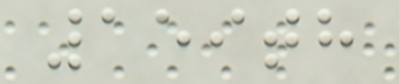159th
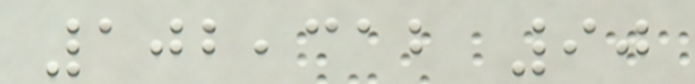102,312 90
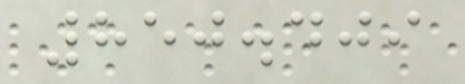850.409
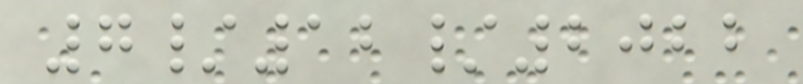7/12/2022
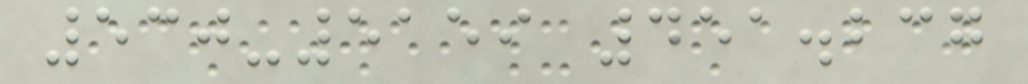530-5159 451.237
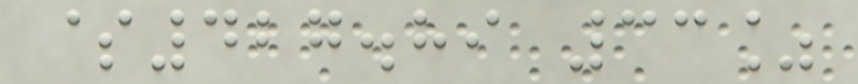$427.89 33%
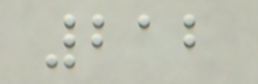212
